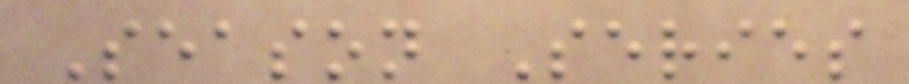Season Series
